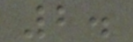2.
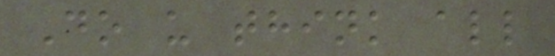Do u think all
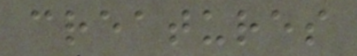creatures
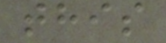this
